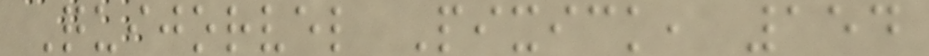Quijorvel Pixick, 154
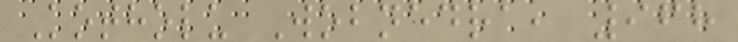Kotholu Wobnedra, 968
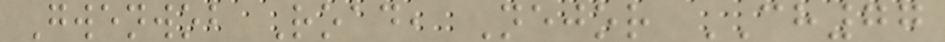Gwenwob Road, Nejor CH77
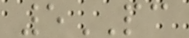5PC
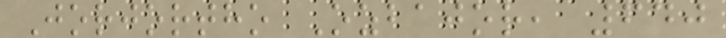Jorjortho Ozbajor, 640
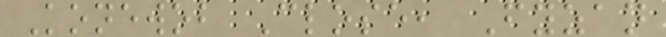Konewob Close, Fyzan
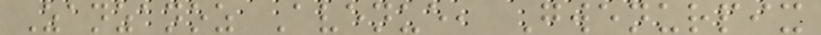Zanzanoz Avenue, Gwenurpix
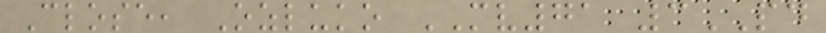Close, Ozluko MV71 3PD
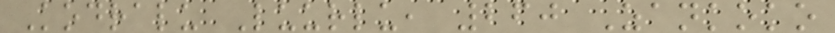Kodralu Luurlu, 260 Zankoko
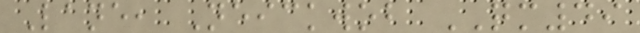Lane, Neickwob QM49
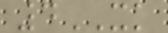4XK
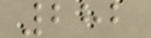282
